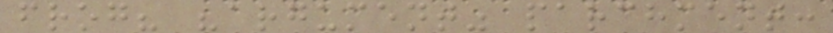frog? "argument" parchment:
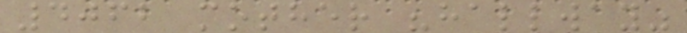4062 mother "hallway"
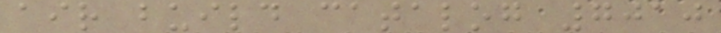air build catalog 7010
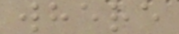where
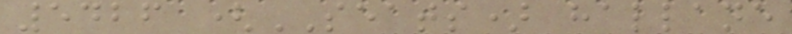5426 (SEATS) hallane
